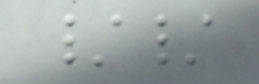//
